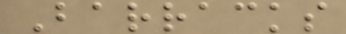Barracks
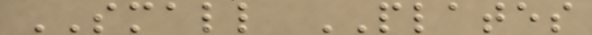SMALL PLATES
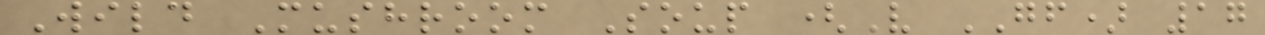Wild Mushroom Soup (V GF) 17
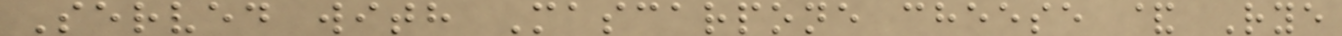Served with Mascarpone cheese & Rye
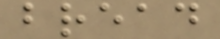bread
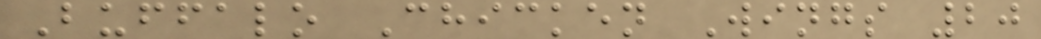Buffalo Chicken Wings 20
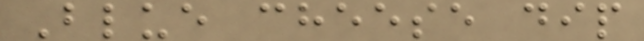Blue cheese dip
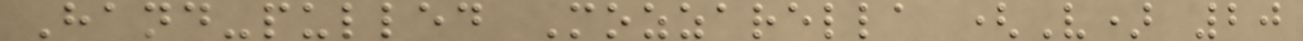Hand-pulled Mozzarella (V) 20
